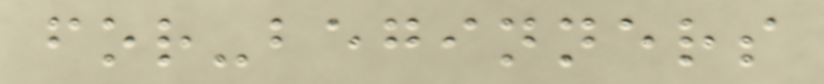for-beginners
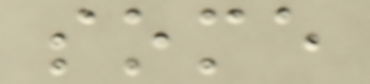some
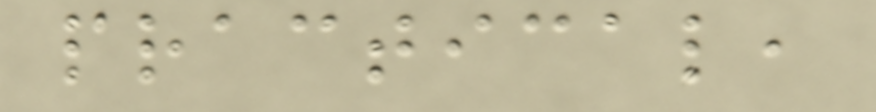practical,
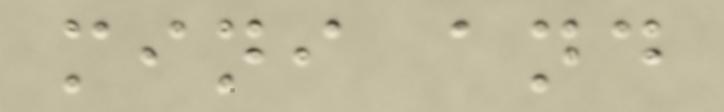mini and
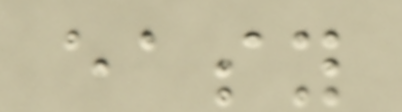easy
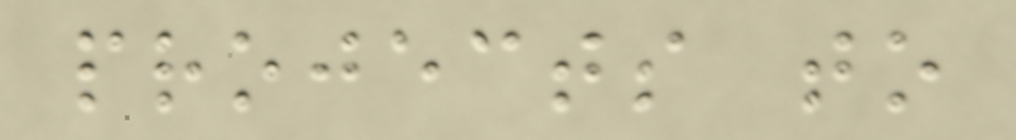projects to
